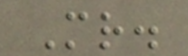Mr.
